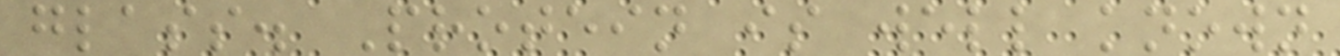glass. Protein is well known
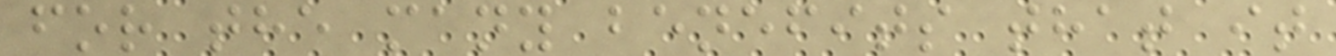for the many benefits that it
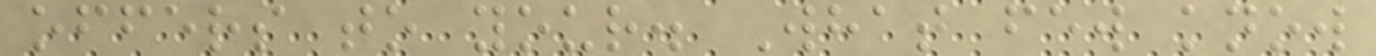offers to your. What few know
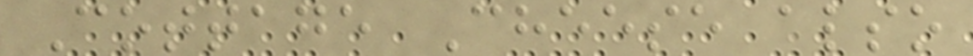Cottage Cheese also
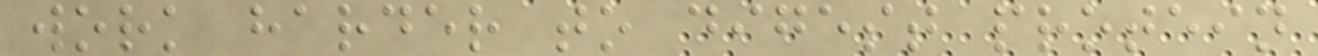work harder to digest protein
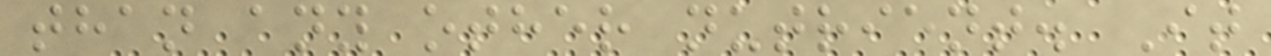than any other nutrient. It
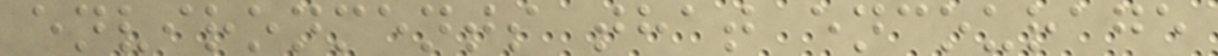environments that encourage
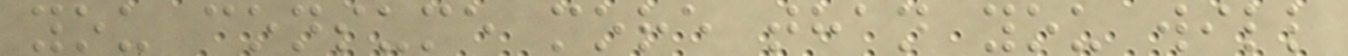you consume more than you will
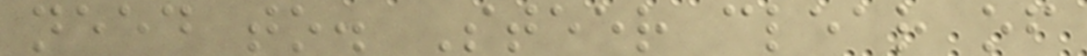need to. Steer clear of
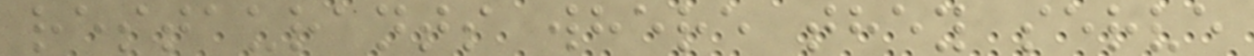restaurants where they serve
